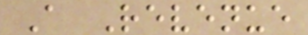A Revenue
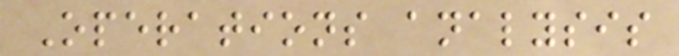Operations analysis
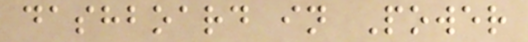dashboard in Power
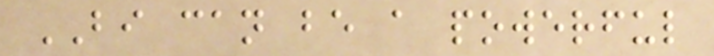BI can be a powerful
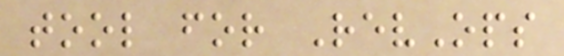tool for RevOps
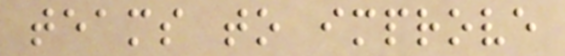teams to improve
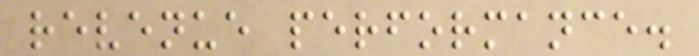revenue performance.
